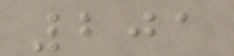201
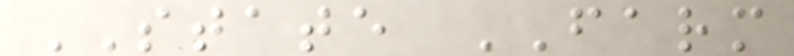STATE FARM
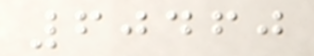60460
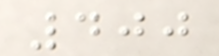400
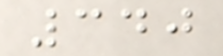340
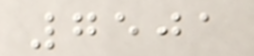7501
